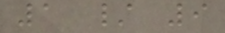1 / 9
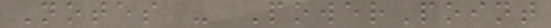Notes - PowerPoint
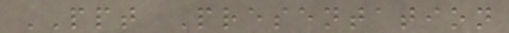PPT Presentation
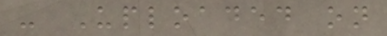- Uploaded on
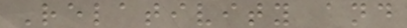Relativity and
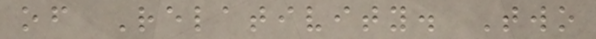of Relativity. Two
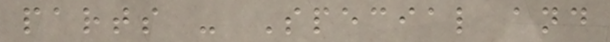parts - Special and
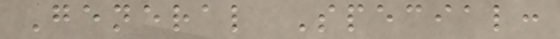General Special:
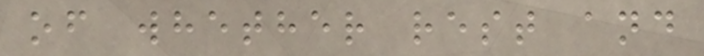of whether rest and
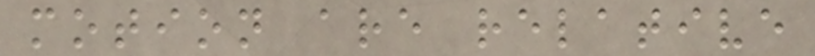motion are relative
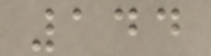144
